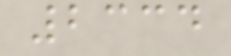2334
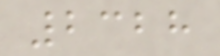2328
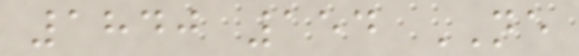1840 154 NE
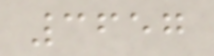3657
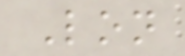Lon
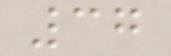37
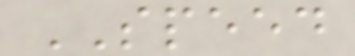SPEED
